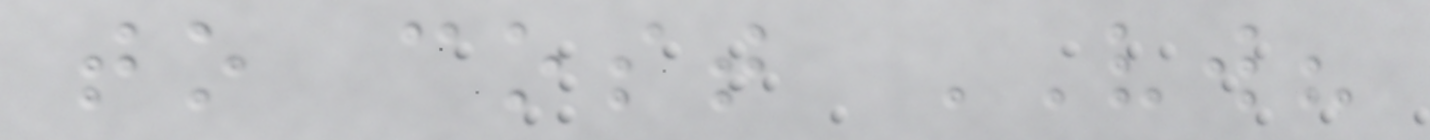to cost VW?
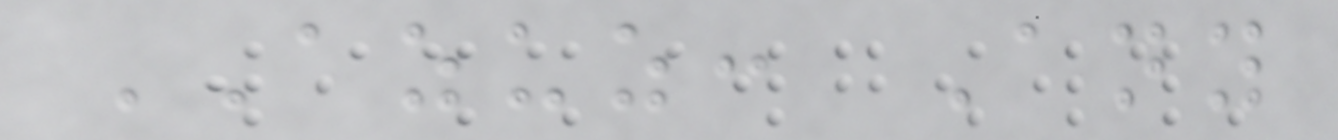AZUZ: Any
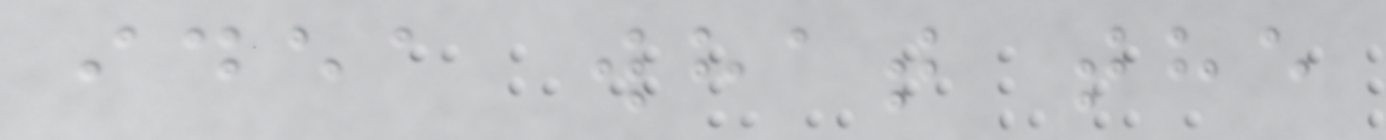idea what the
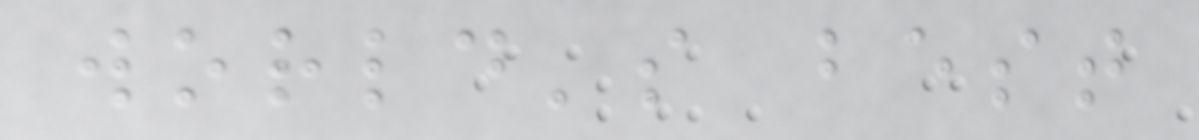world's best
